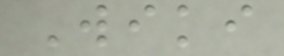Wiki
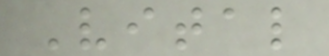Vital
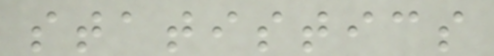statistics
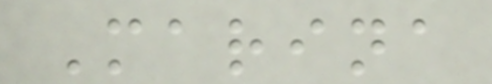Marina
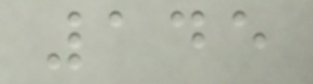145
